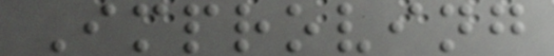Improving
